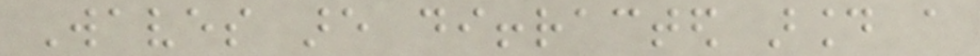Waves are diffracted around a
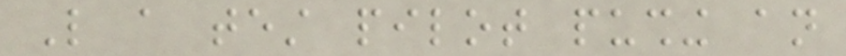Like a test pilot pushing an
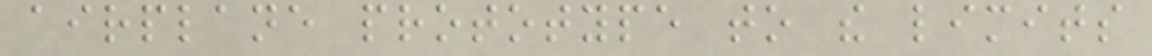airplane prototype to the limits
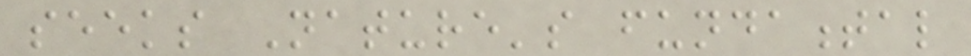seeks Nature's fundamental
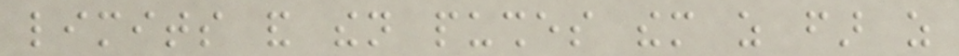limits and then pushes them as far as
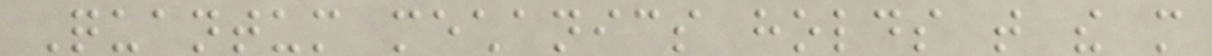Quantum mechanics holds that the more
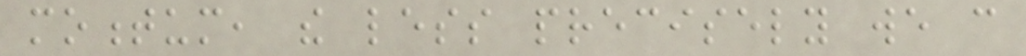momentum, the less precisely we can
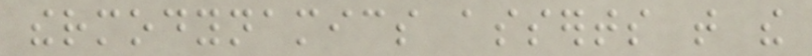thermodynamics asserts that the
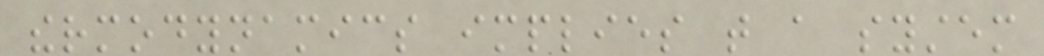thermodynamics implies that a system
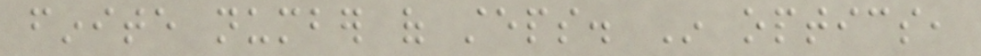finite number of steps. In optics,
